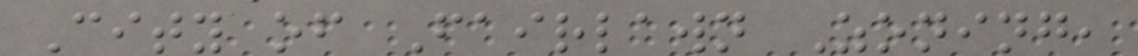City of Fairlawn Zoning,
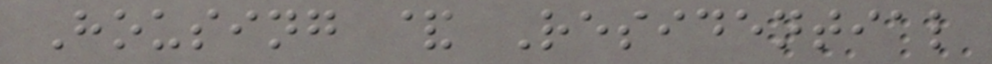Housing & Residential
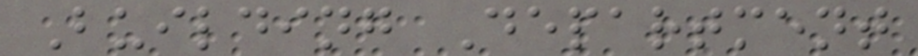Building Department
